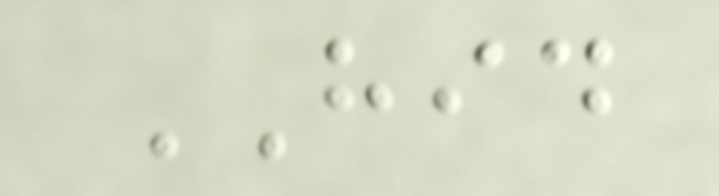HID
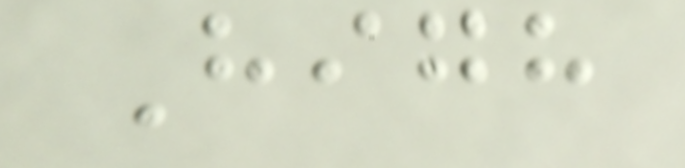High
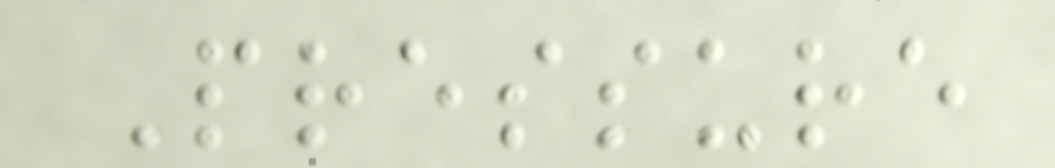Pressure
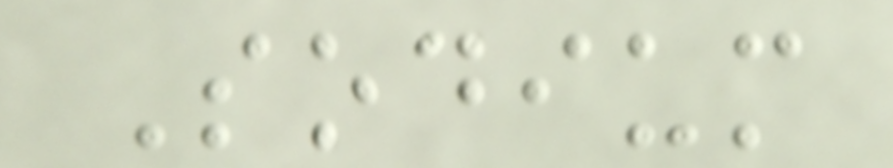Sodium
